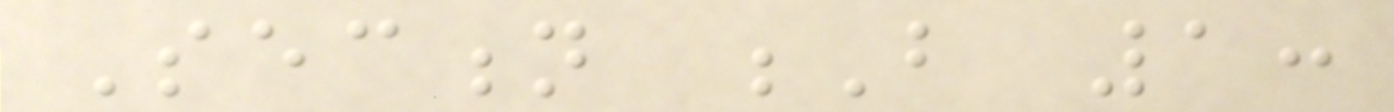Section B 1:
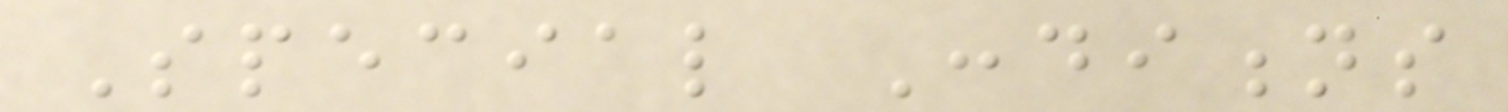Special Conditions
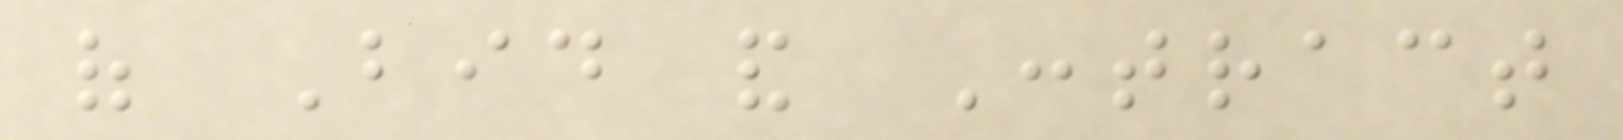of Bid and Contract
